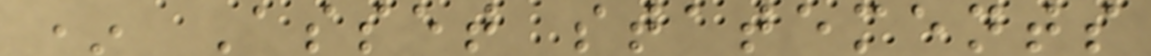* Asset statements
